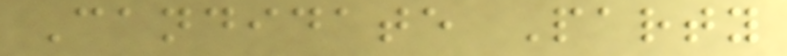Candidate Party
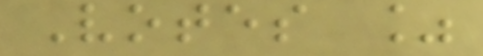Votes %
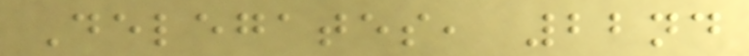Delegates, 22nd
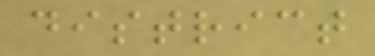district
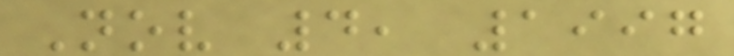Nov 4, 1997
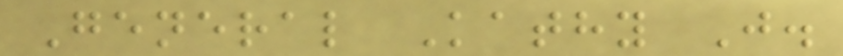General Kathy J.
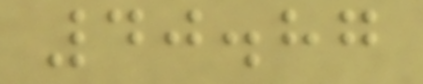40.87
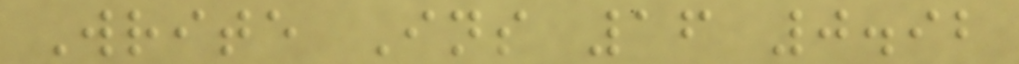Write Ins 16 0.92
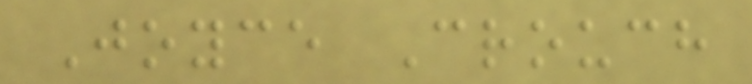Joyce Crouch
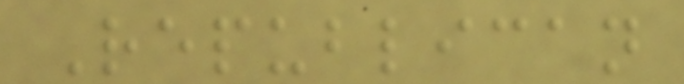Republican
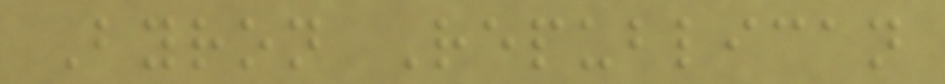Byron Republican
